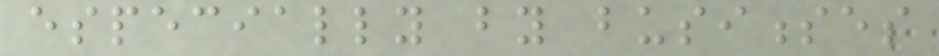especially by businesses
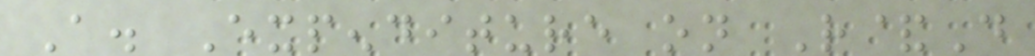A. Expenditure on R&D
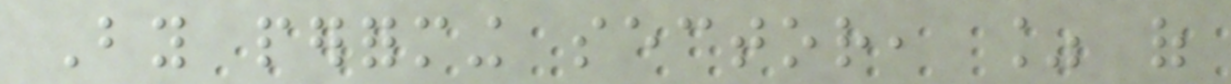By performing sector, % of
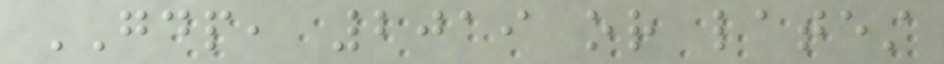GDP, 2019 or latest
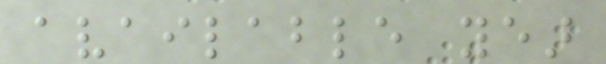available year
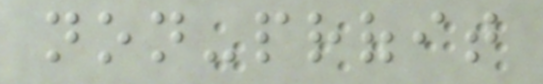non-profit
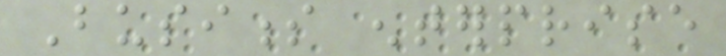Business enterprise
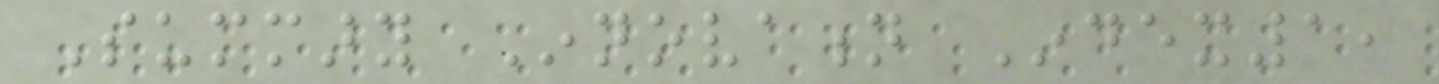Summary Innovation Index1,
